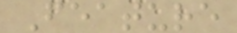Feature
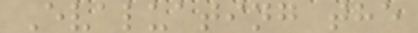Evaluating the
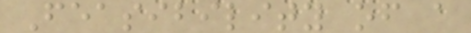Feasibility of a
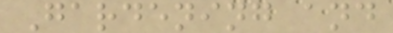Gardening and
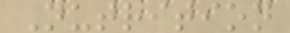Nutrition
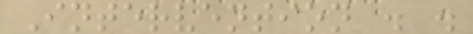Intervention . .
